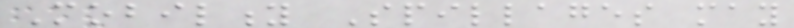Mobility Spillages may
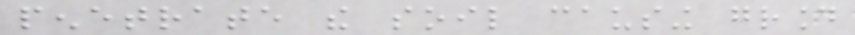penetrate the soil causing ground
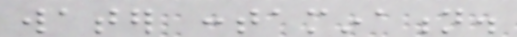water contamination.
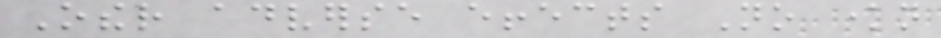Other adverse effects No known
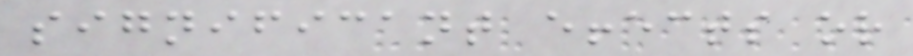significant effects or
